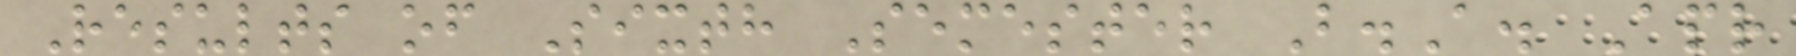Results of Sixth Semester B.A. Apr
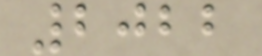2022
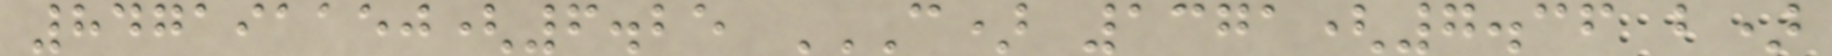847191150(6.25 C) 1371(7.36 B)
